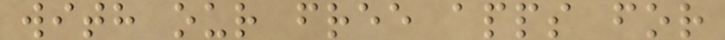with our free apps for
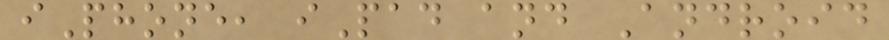iPhone, iPad and Android
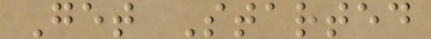Get Started
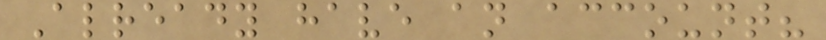Already have an account?
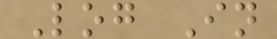Log In
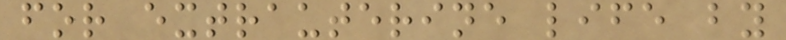for extrauterine life by
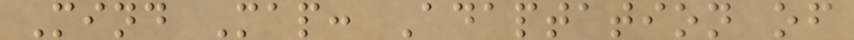Mind Map: Adaptation of
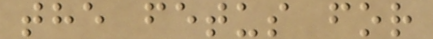the fetus for
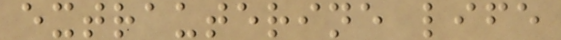extrauterine life
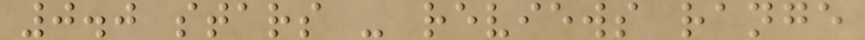0.0 stars - reviews range
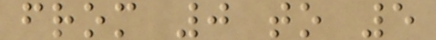from 0 to 5
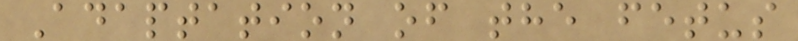Adaptation of the fetus
